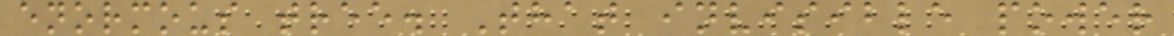enormous tree. That invisible power
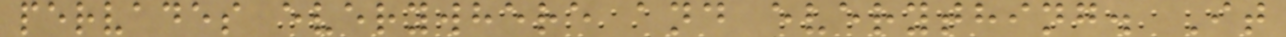pervades everywhere and everything. It
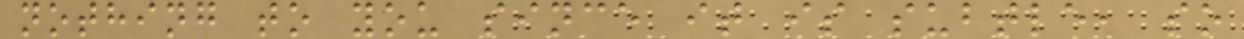nothing to you since it is subtle, so
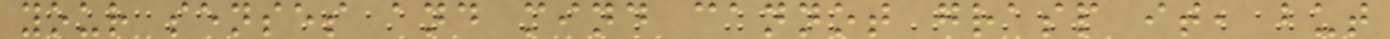your senses and mind cannot grasp it, but
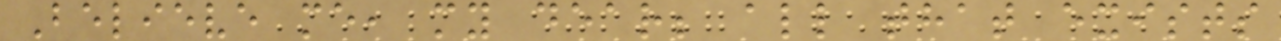Believe me, my dear; all that exists
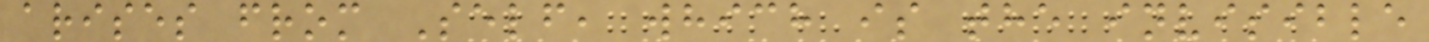arises from Self, which is the invisible
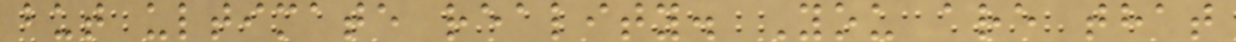but ultimate reality. You are that
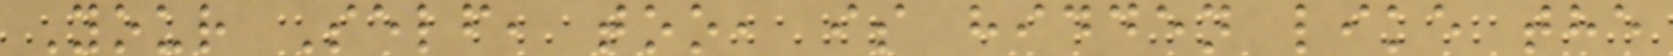Your Self, too, is hidden like the
